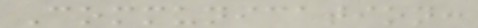Communication:
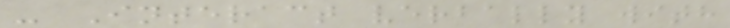- Interact verbally with
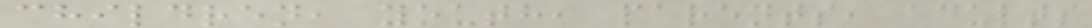children, youth, parents, adults
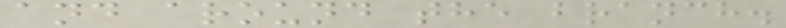and around the branch.
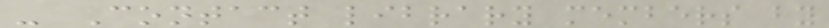- Contact library members by
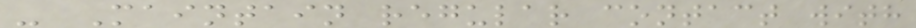- Maintain regular contact with
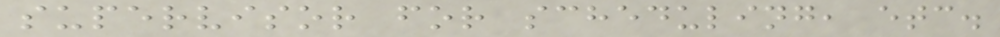supervisor for scheduling, etc.
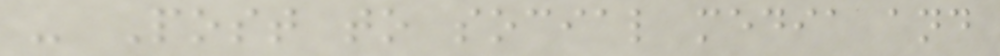- Post to social media and
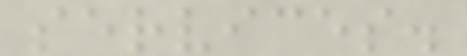services.
